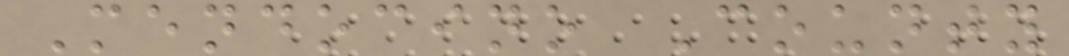Mendocino County
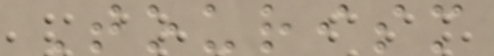Tourism
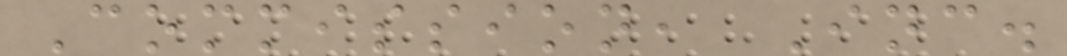Commission, Inc.
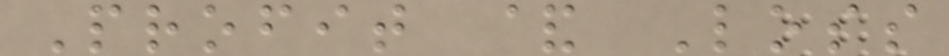Profit & Loss
